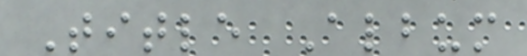Title Album
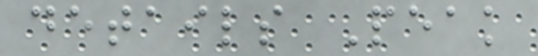details Peak
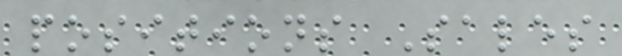positions Sales
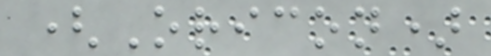(Oricon)
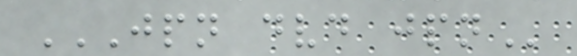JPN DVD JPN
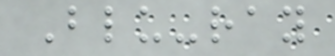Blu-ray
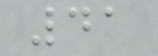41
